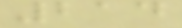214
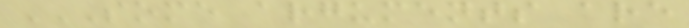SOME ARGUMENTS ARE
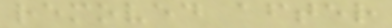removed after
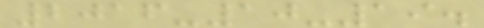2016-10-19.
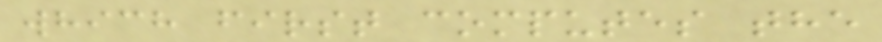which first computes the
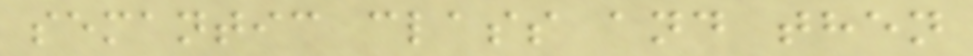semantic class and then
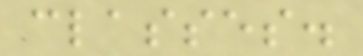classes.
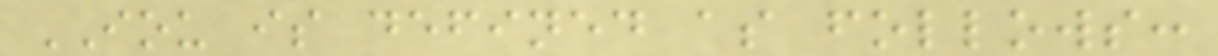IOU is defined as follows:
